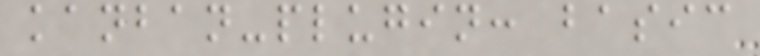kanban-plugin: basic
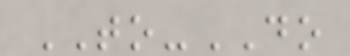TO-DO
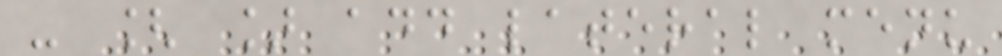- [ ] add lateral menu
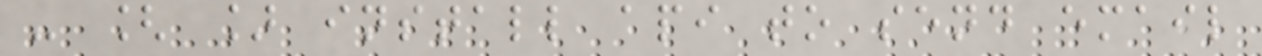- [ ] install api to send email
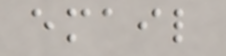email
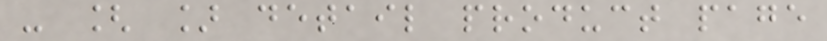- [ ] detail product page
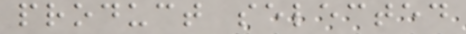product selected
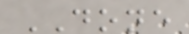DONE
